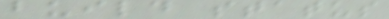build status
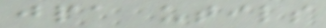jpa utils
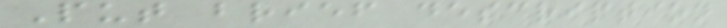Put brief description
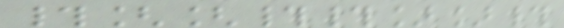#[[##]]#
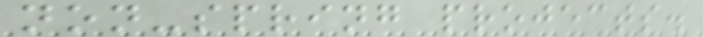non-spring projects.
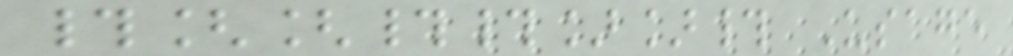#[[##]]# Usage
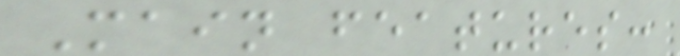Main features:
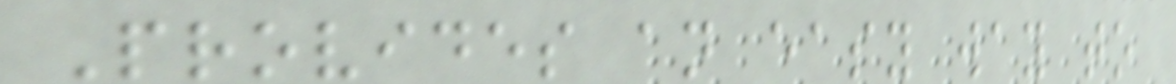Provides an easy way to
